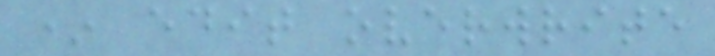* edit overwrite
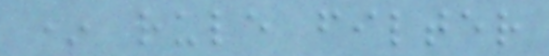* rule filter
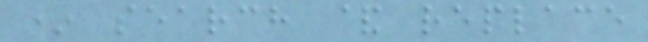* search & replace
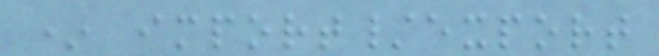* import/export
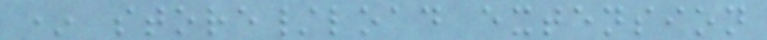* store/load extension
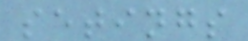setings
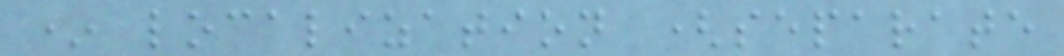* localization (separate
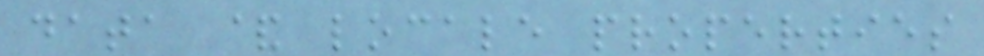data & locale properties
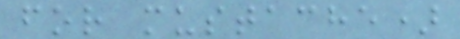for mustache)
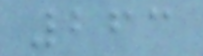263
